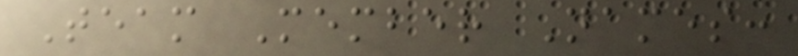Team Member Names:
